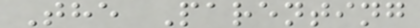The Parenting
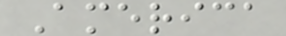America
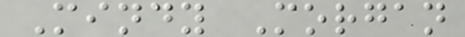Mindy Morgan
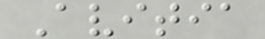Avitia
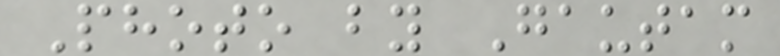Photo by Gautam
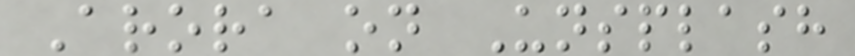Arora on Unsplash
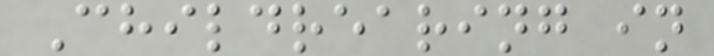Childrearing in
